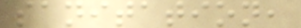sanitation,
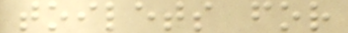toilets for
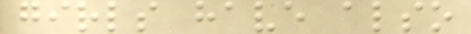girls have also
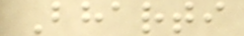Bharti
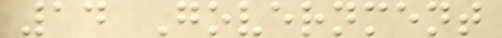14 Government
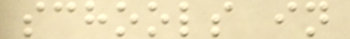schools in
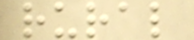rural
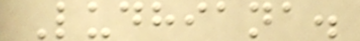Ludhiana.
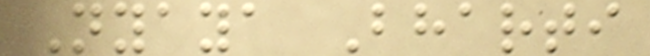Nyaya Bharti
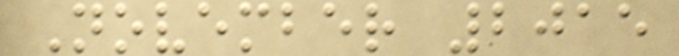November 2015
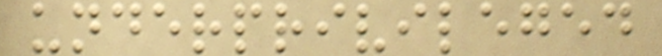underprivileged
